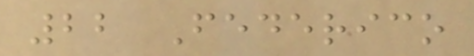22 Federico
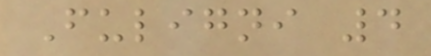Fuligni 4
